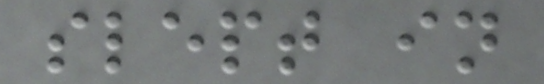slept in
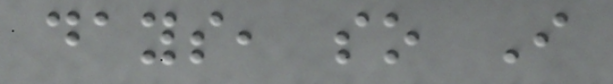days, so I
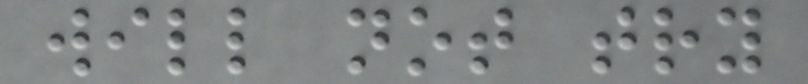will not try
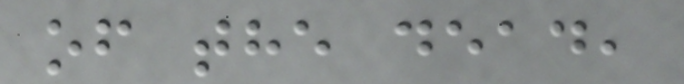of the dead,
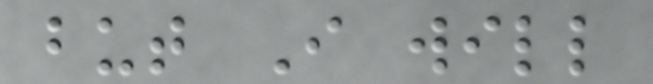but I will
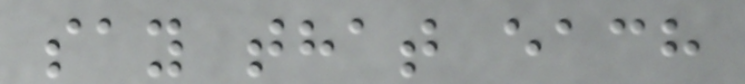say that each
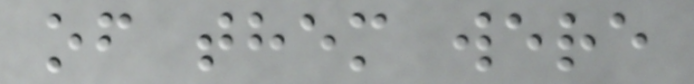of them were
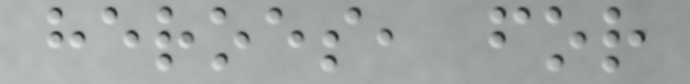heroes, for
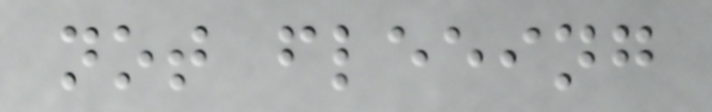not fleeing
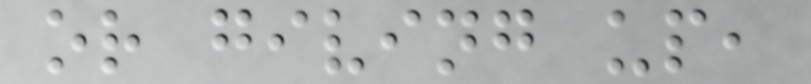or giving up,
